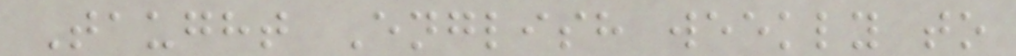Taught English weekly to
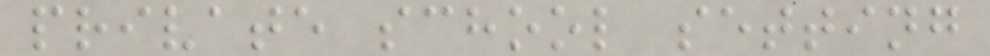private school setting
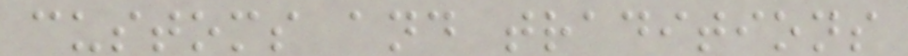customs and traditions
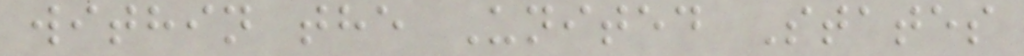within the United States
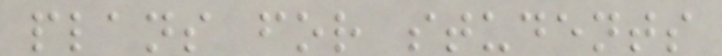plans for students
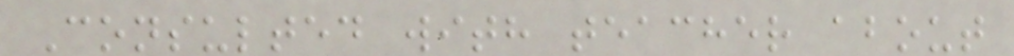Consulted with teacher about
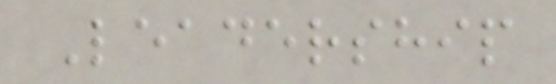Leadership
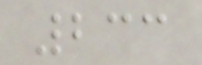233
